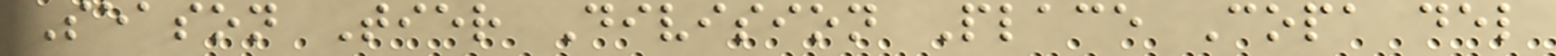Season Tier Division Place Copa del
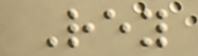Rey
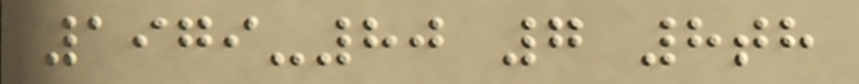1979-80 7 8th
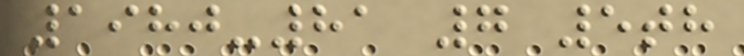1980-81 7 5th
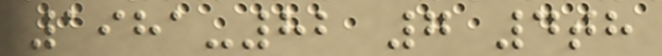1981-82 7 4th
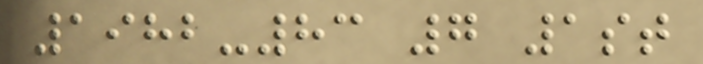1982-83 7 1st
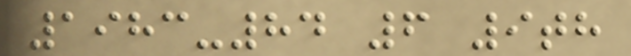1983-84 6 9th
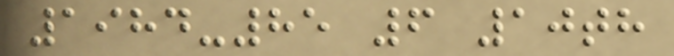1984-85 6 10th
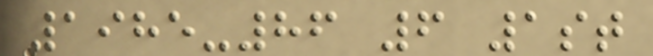1985-86 6 1st
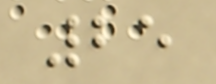25
